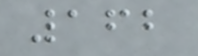162
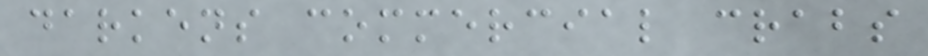darkens commercial crabs
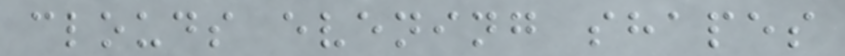clouds evening shapes
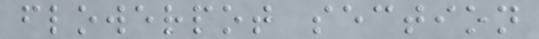flowerpot section
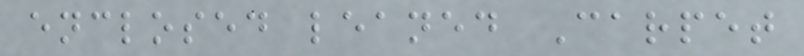enclosed leaned Carpet
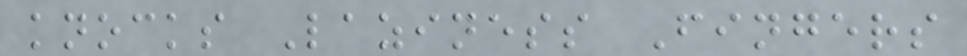knocks Laziness Fingers
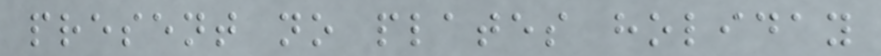present no plates holiday
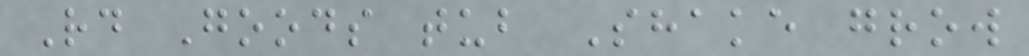Rd Goods tub Shake grow
